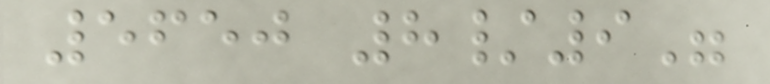5650 8/9"
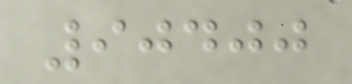90400
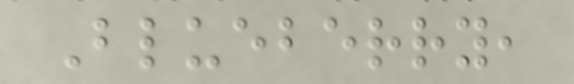Blueberry,
